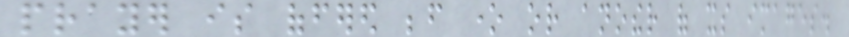prayer is offered before one or another of its images.
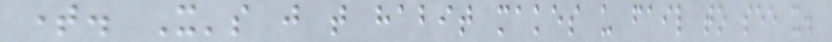time. It's just that habit makes us fail to see it.
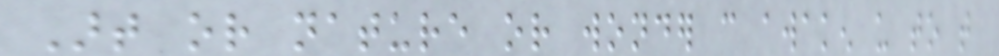Art or nature or wonder can awaken us to that
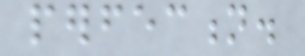perfection.
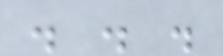. . .
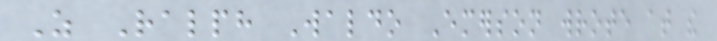As Ralph Waldo Emerson wrote at the
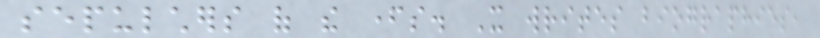sepulchers of the fathers. It writes biographies,
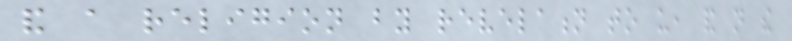and a religion by revelation to us, and not the
